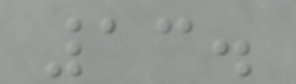13.
